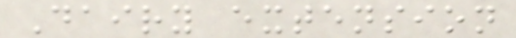Dairy extension
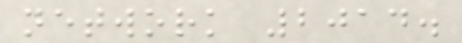network 2014.
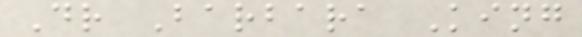Dr Barbara King
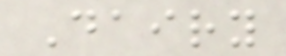Dairy
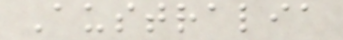Australia
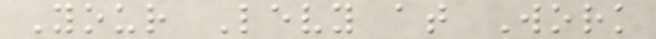Your Levy at Work
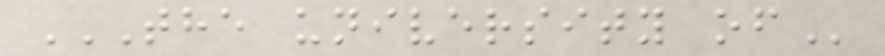THE UNIVERSITY OF
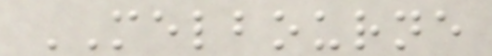MELBOURNE
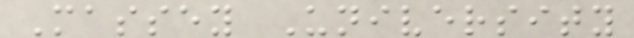Massey University
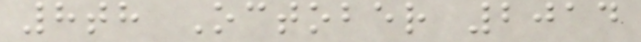8th October 2014
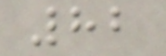82
